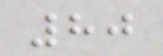80
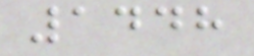1448
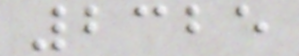2325
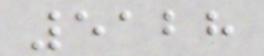5128
